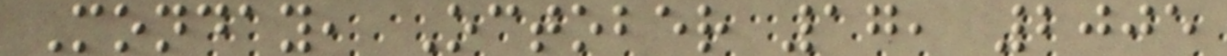Monday, October 17, 2005
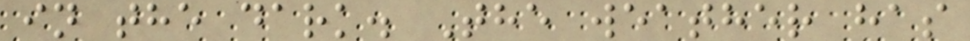in the dark. The weather has
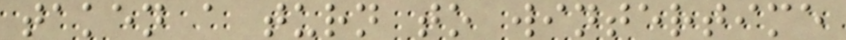taken a turn to wintertime
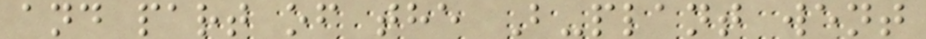and part of the B-plant went
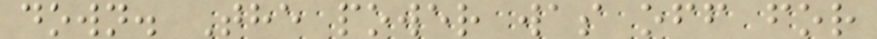down. The power was off for
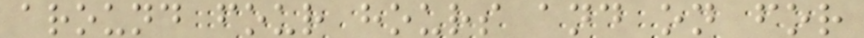around four hours and on for
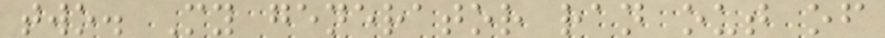two. My generator ran out of
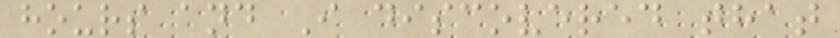hours and I discovered that
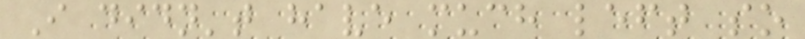I didn't have much left so
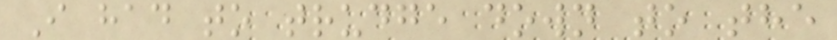I had to trudge down to the
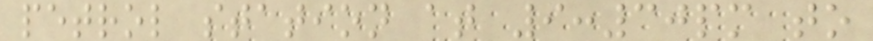petrol station at 9:30pm to
